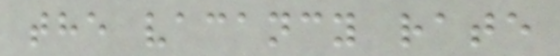the vacancy rate
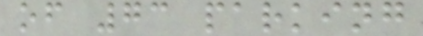of 73 parking
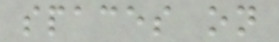spaces on
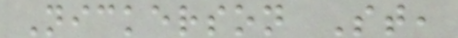Nickerson St,
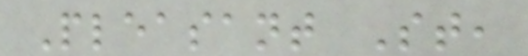Pleasant St,
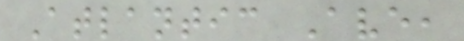Atlantic Ave,
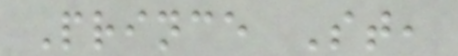Prince St,
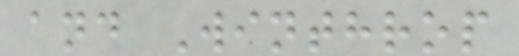and Winthrop
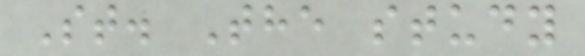St. The study
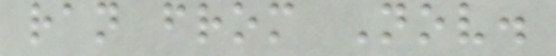ran from Nov.
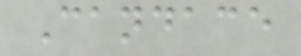Candace
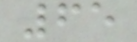65
